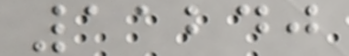11240
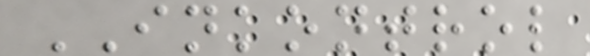INKONTROL
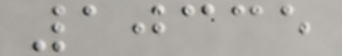10335
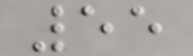55
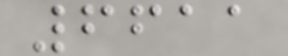6611
